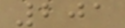201
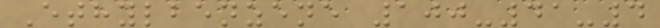Ethylbenzene 100-41-4
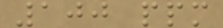100 ppm
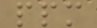ppm
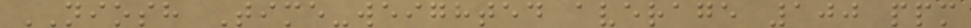NIOSH Time-weighted average 100 ppm
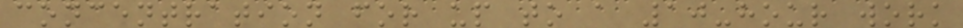concentration for up to a 10-hour work
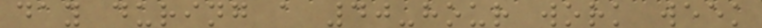day during a 40-hour work week
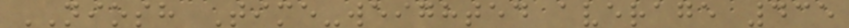NIOSH Time-weighted average 435
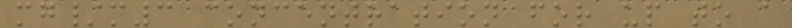mg/m3 concentration for up to a
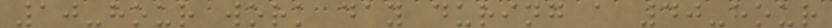10-hour work day during a 40-hour
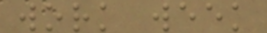work week
